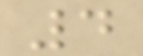4
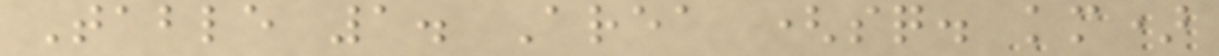Table 1. Area (sq. km)
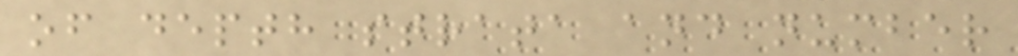of depth strata and number
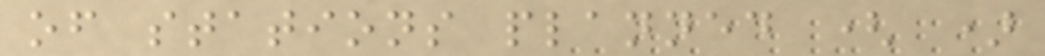of stations planned ( )
